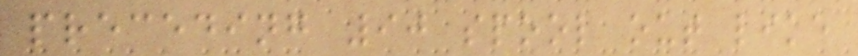preceding 90 spool out like
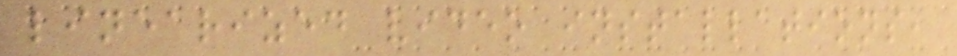linearized video installations,
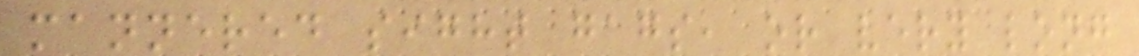mannered sight gags, or very long
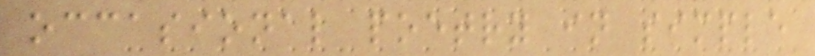occasional poetry in simple
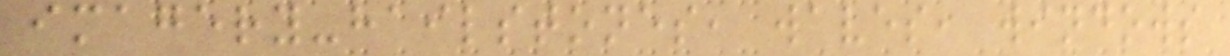imagery-hailstones, waves, windows
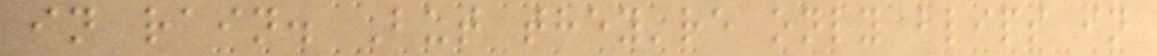in rain. But they're only blips in
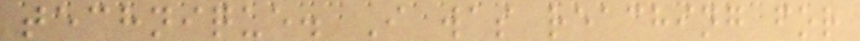technique. I was reaching for
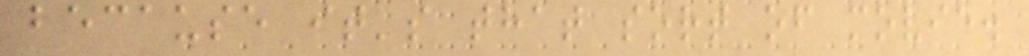because it's that sort of movie.
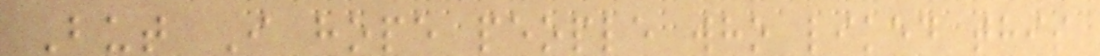But I hope people who liked this
